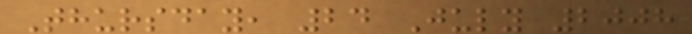Thursday, 24 July 2008
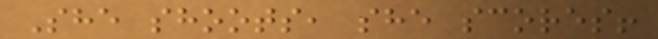She shoots, she scores!
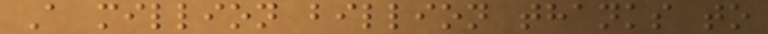A million billion thanks to
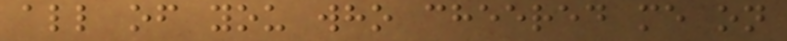all of you who cheered me on
